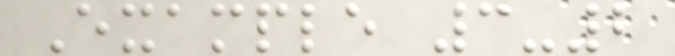Example 3-2
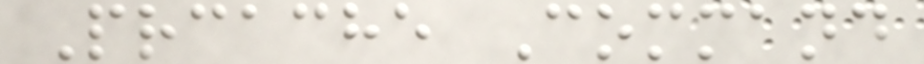Prcache Command
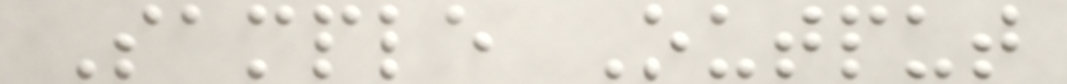Sample Output
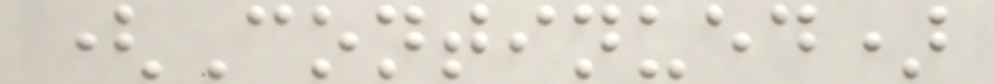(Continued)
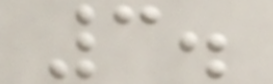3.
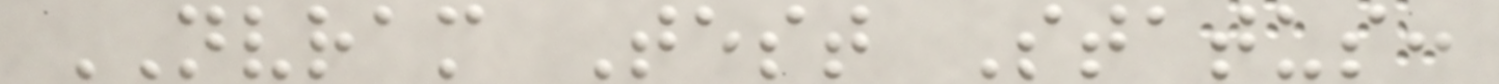NVRAM Test Status:
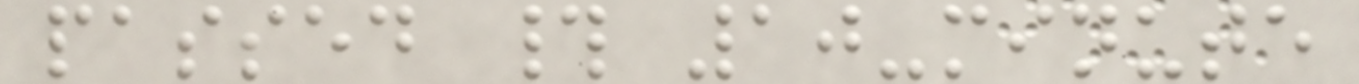passed # 10-minute
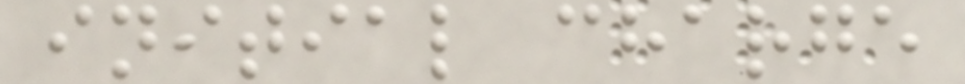initial charge
